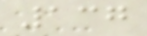137
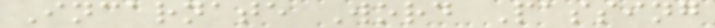Incarnate Word Passing
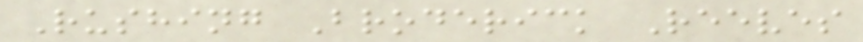Rushing Broderick Reeves
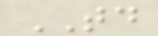TD
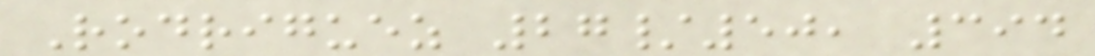Rodriguez 27/50, 394
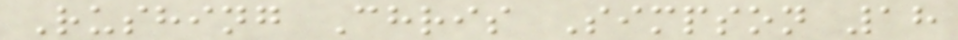Rushing Chris Simpson 18
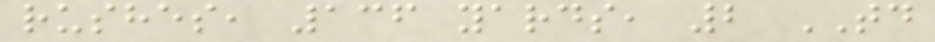rushes, 136 yards, 2 TD
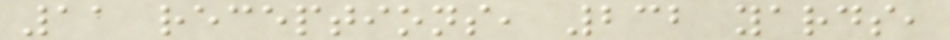11 receptions, 232 yards,
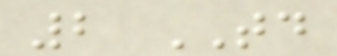2 TD
